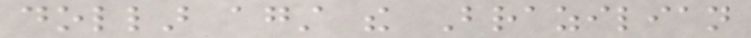dollar against the Brazilian
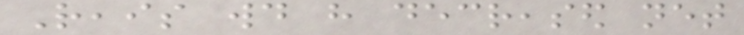Reais would have decreased net
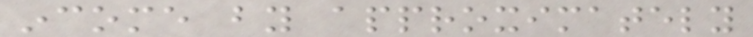income by approximately
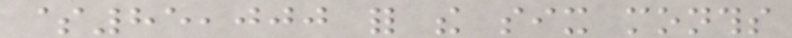$85,000 for the six months
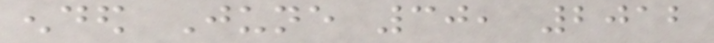ended June 30, 2012
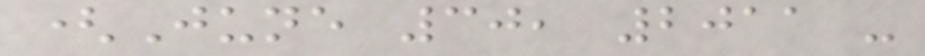(June 30, 2011 -
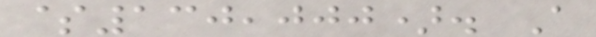$130,000). A
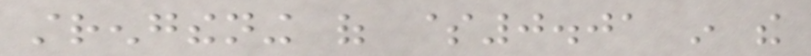strengthening of $0.01 in the
